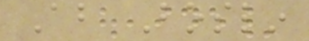About Boslin
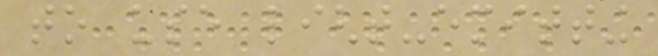to use light-emitting
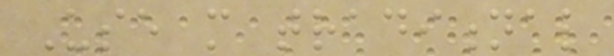Use more traditional
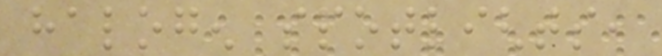halogen spotlights,
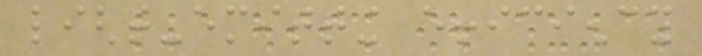light-emitting efficiency
